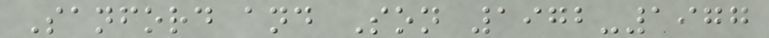Sanford and Son 1972-1977
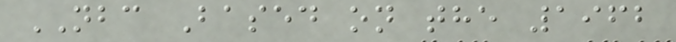NBC Based on the 1962
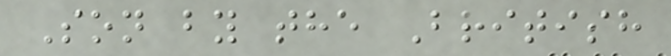Son by the British
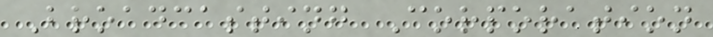Broadcasting Corporation
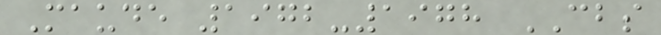Maude 1972-1978 CBS
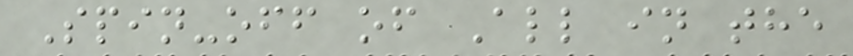Spin-off of All in the
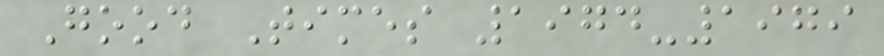Good Times 1974-1979
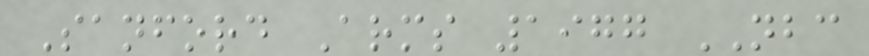Sanford Arms 1977 NBC
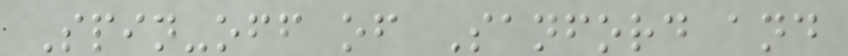Spin-off of Sanford and
